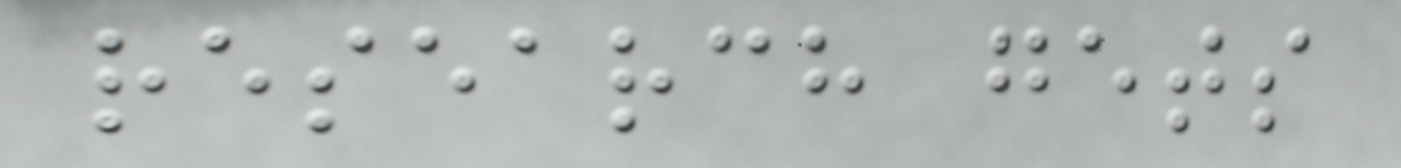research gets
